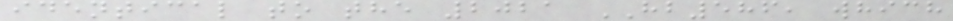identical to the 2021 HB586, which
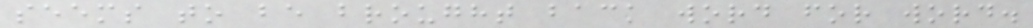seems to be brought back word for word.
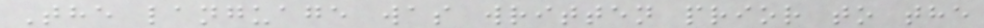The language was written prior to the
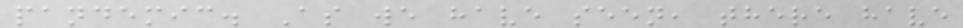pandemic. As we have seen, there have
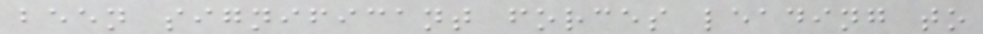been significant forces leading to
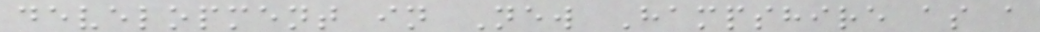development in New Hampshire as a
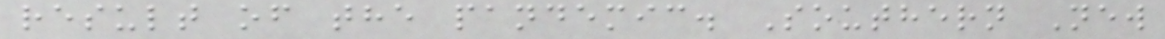result of the pandemic. Southern New
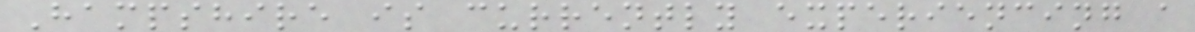Hampshire is currently experiencing a
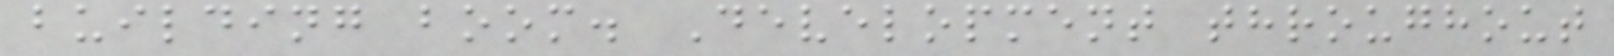building boom. Development throughout
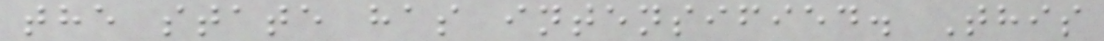the state has intensified. This
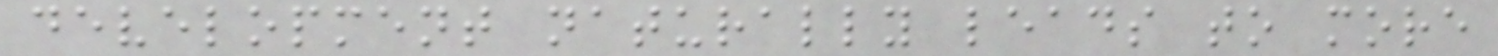development naturally leads to more
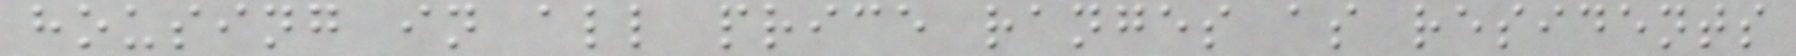housing in all price ranges as residents
